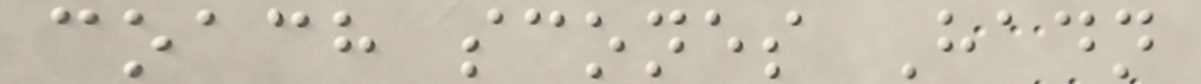coach scones Hadn
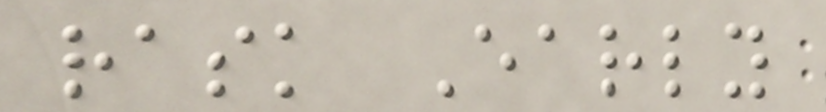rask Early
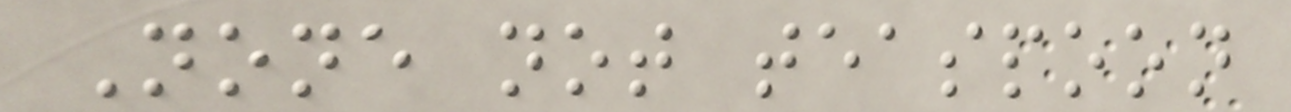None not teaspoon
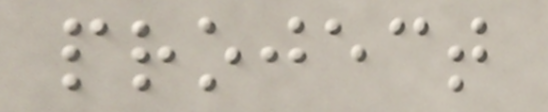project
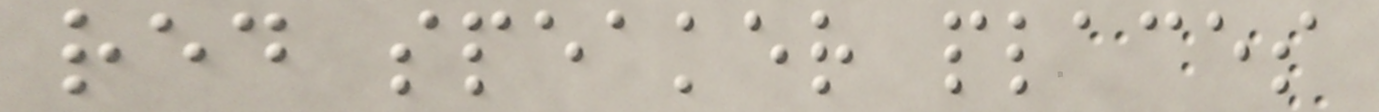red speaker places
